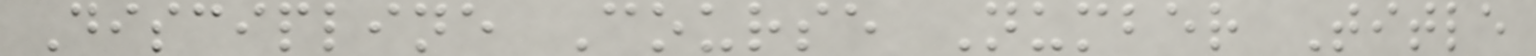Discipline Course Number Title
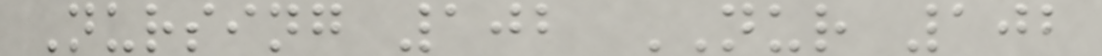Nursing 102 NUR 102
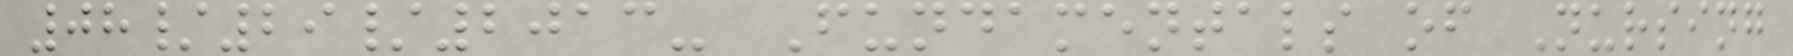08/29/2013- Fundamentals of Nursing
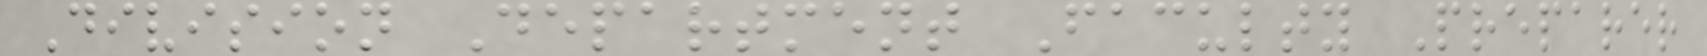Division Department Faculty Preparer
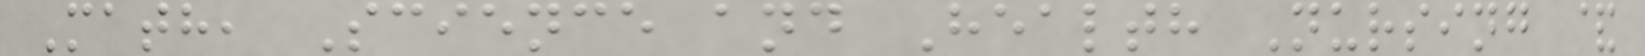Math, Science and Health Nursing &
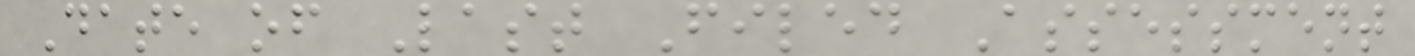Date of Last Filed Assessment
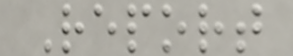Report
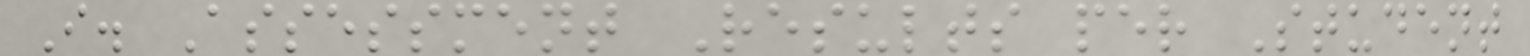I. Assessment Results per Student
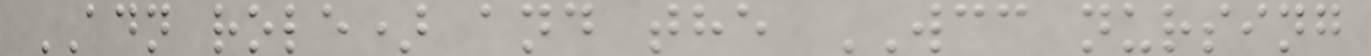ADN role) and the WCC nursing
